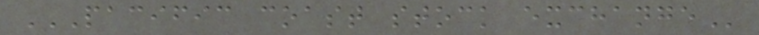PACIFIC COAST STOCK EXCHANGE
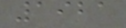1921
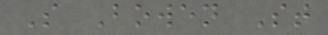S Bowen St
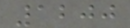1200
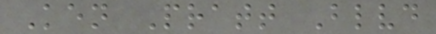Ken Pratt Blvd
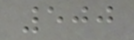500
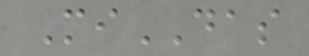MiDAS
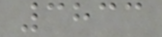3833
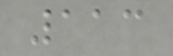113
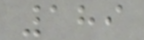189
